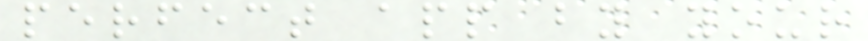perfect app by your
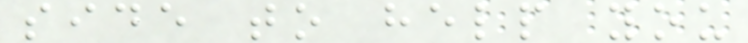side to help you
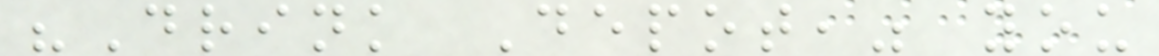"Drink Depot," you
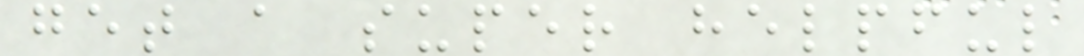get a super helpful
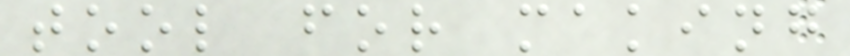tool for making
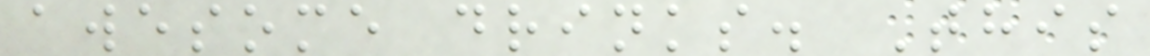awesome drinks. This
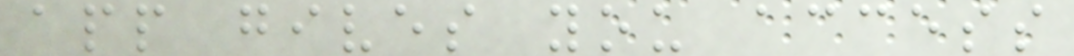app gives you access
